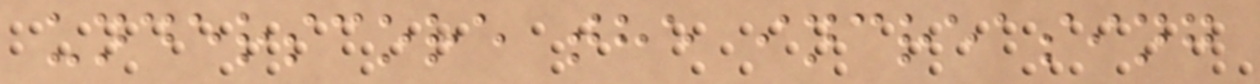underscore the increasing
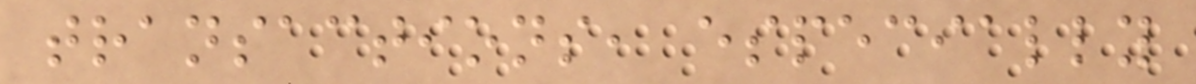transactions, especially
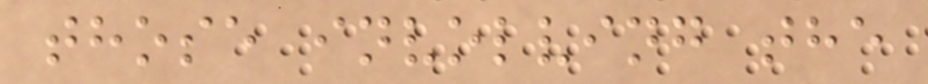those involving the
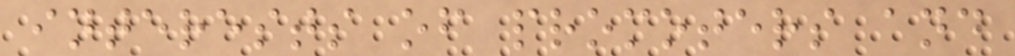interests of promoters and
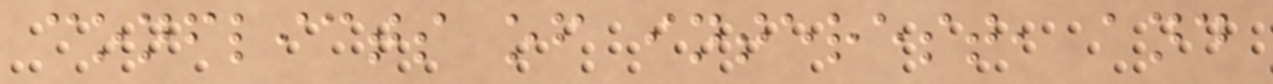conflicts of interest, and
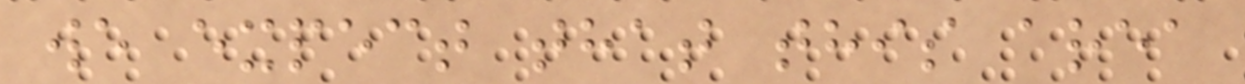we expect that this area
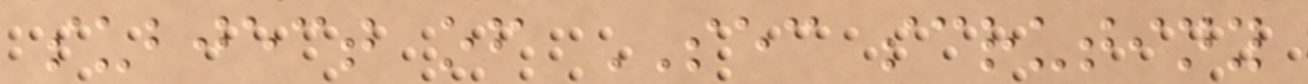subject of SEC scrutiny
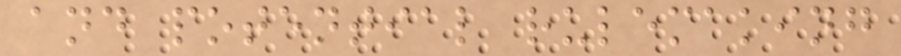and potential rulemaking
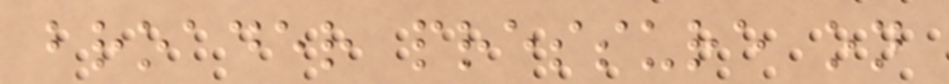broader pressure on
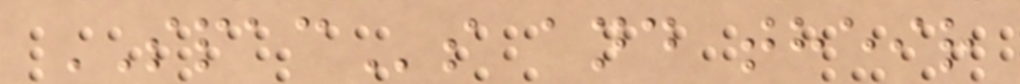SPACs and their
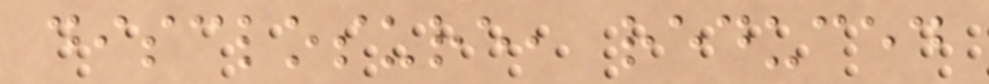disclosure, reduced
